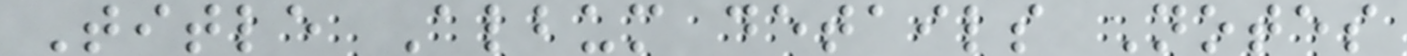Title Album details Notes
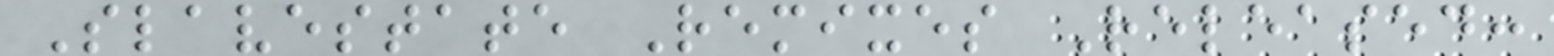Slavestate Remixes Released:
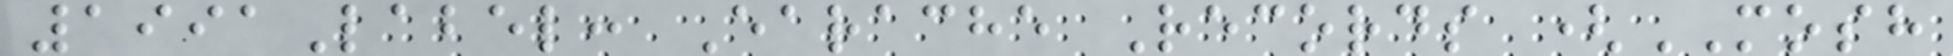1991Label: Earache Records (MOSH
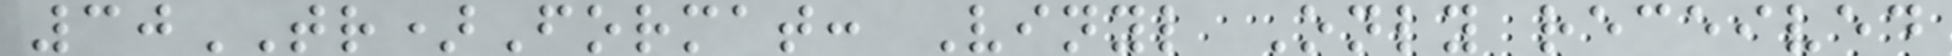30TR)Format: Vinyl Only received
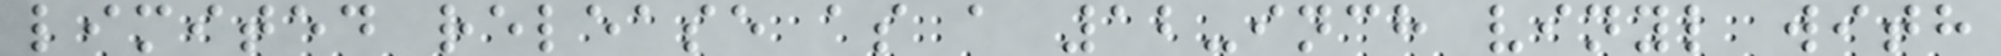limited release as a 12-inch vinyl with
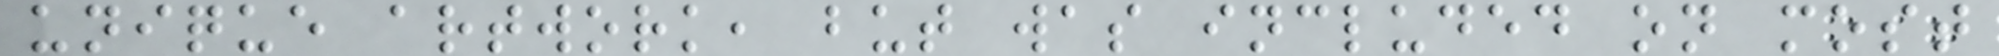unique artwork, but was included on most
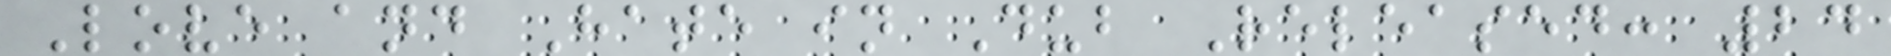Love and Hate in Dub Released: 24
